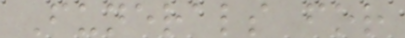Funerals for
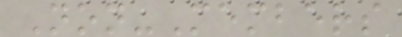Non-Members
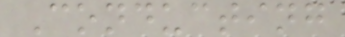Conducting
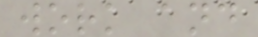work and
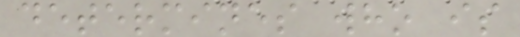determines who is
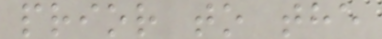prior to the
